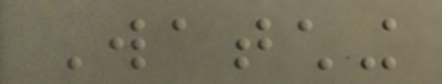Watching
